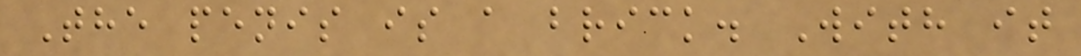The penis is a brick. With it
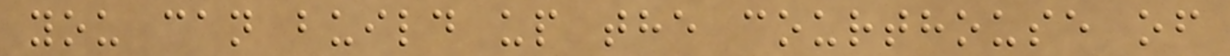you can build up the courthouse of
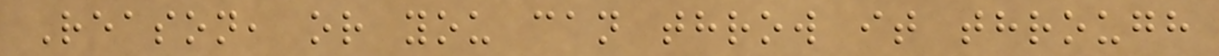Reason, or you can throw it through
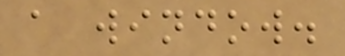a window.
